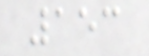153
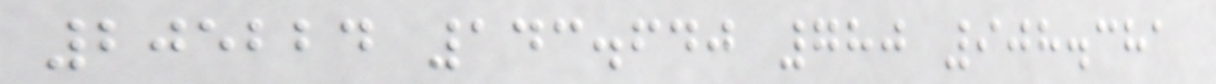205224 143.640 780 908.381
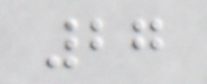27
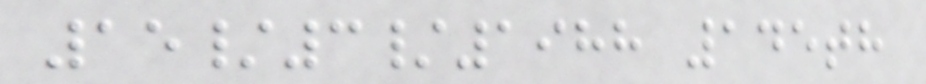15/3/1988 145th
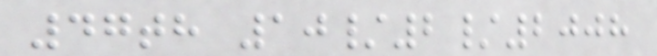47th 10/2/2008
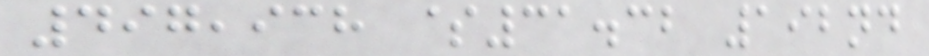497,938 $31.32 192nd
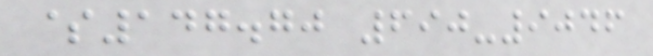$147.70 690-9046
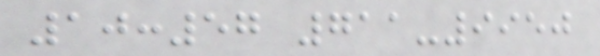10:57 711-9950
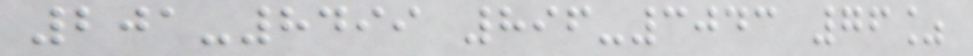201-8499 896-3043 76%
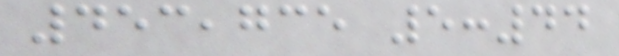453,735 5:44
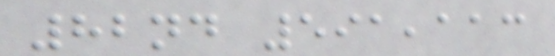82nd 591,113
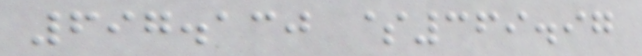697.130 $369.97
